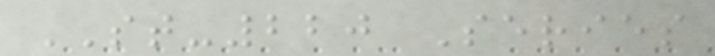ST-220 Series
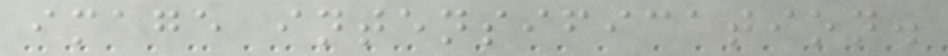image intensification.
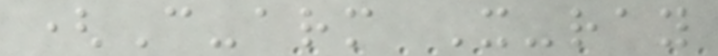(C-arm X-ray
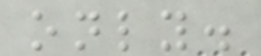only.
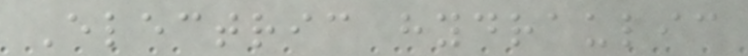Electric hydraulic
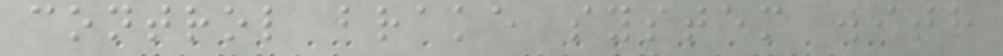control brake system with
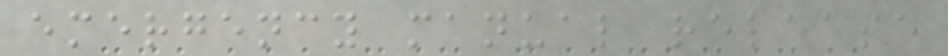emergency manual release
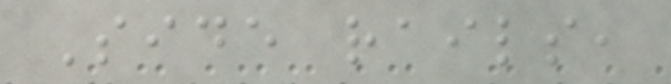Side rails,
